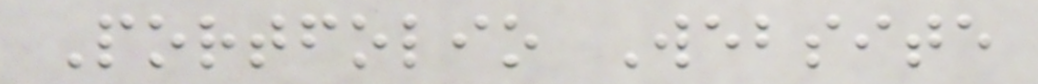Portfolio Website
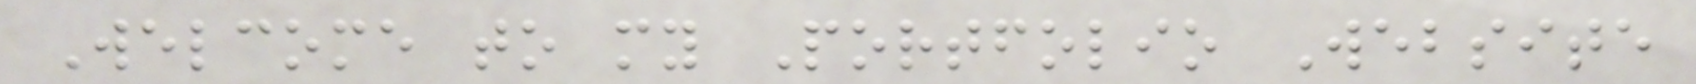Welcome to my Portfolio Website
